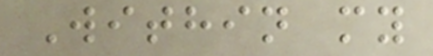Within my
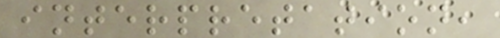interpretation,
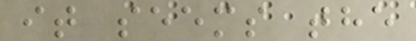it seems the
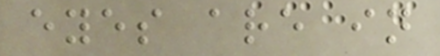eyes are in
